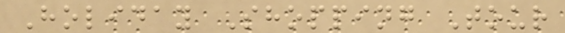Holiday Shopping Tour
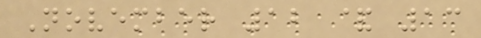November 12 & 13
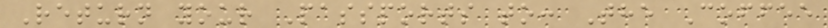Return your Passports to: The Coffee
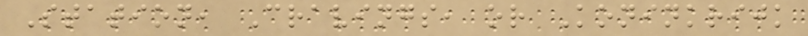Station, Cravings, or Koninkrijk
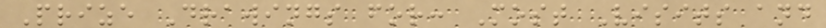Prize Drawings for: Most Visits and
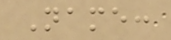Name:
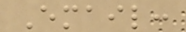Email:
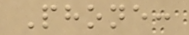Phone:
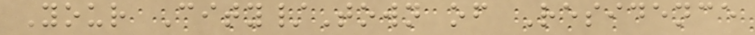Your City/Town of Residence
